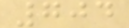704
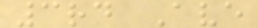3rd Ave
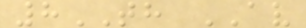8TH AV
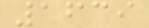1639
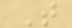T
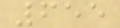655
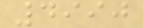4990
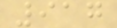917
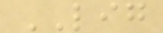LIG
